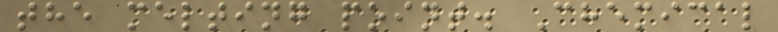the melting point. Chemical
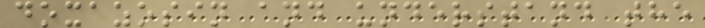doxazosin and understand the
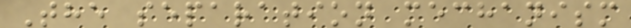The separation mechanism
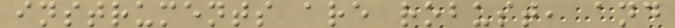instruments are robust, and
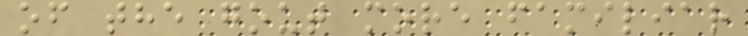of the gout more familiar
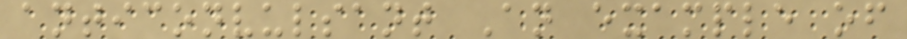anticonvulsant An example of
